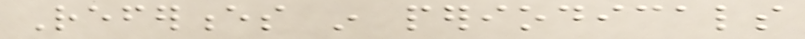References in periodicals
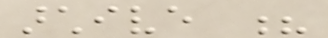archive ?
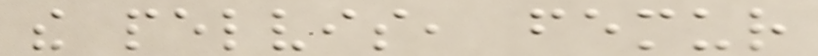the pelvis, femur
